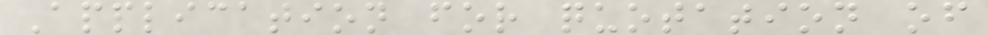Application for quotation of
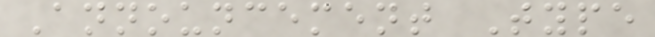Announcement Type
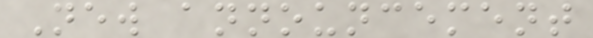New announcement
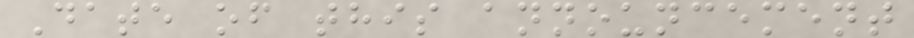Date of this announcement
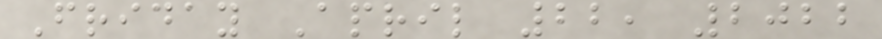Friday April 22, 2022
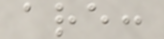are:
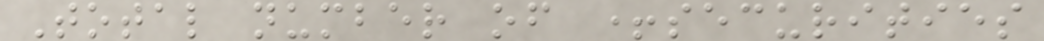Total number of +securities
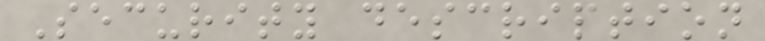Security description
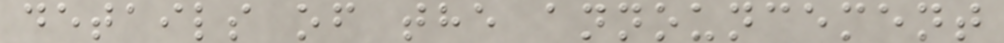details of the announcement
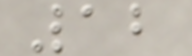12
